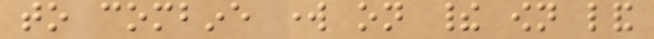to combine work on their own land
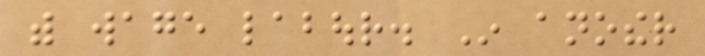with wage labour. In another
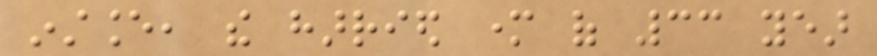instance, the harried mother of 33 year
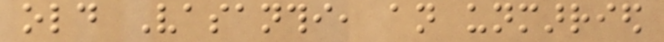old Vasanthi, an unmarried
